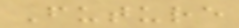Future
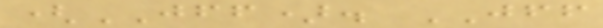(JFF). JFF
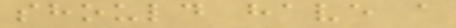should have a
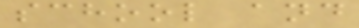school and
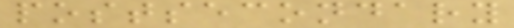postsecondary
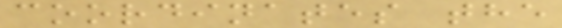coordinates the
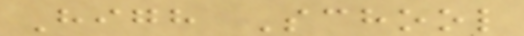High School
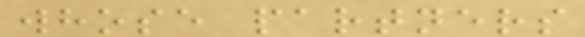whose partners
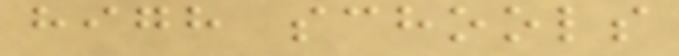high schools
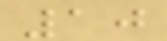10
